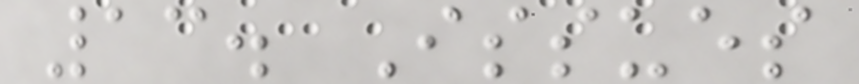13. Issues
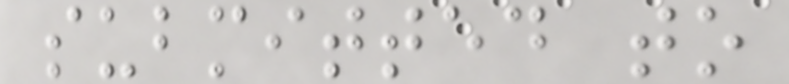submitted to
